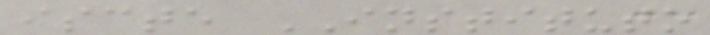iscte INSTITUTO
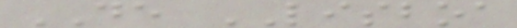DE LISBOA
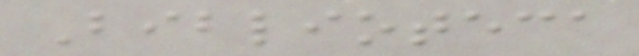Biblioteca
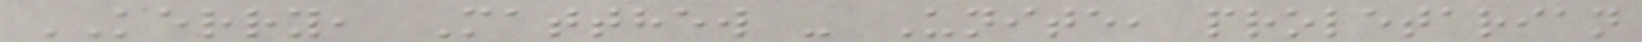KERRY, Matthew - Unite, proletarian
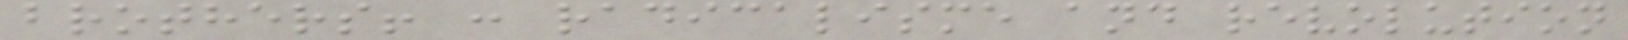brothers! : radicalisme and revolution
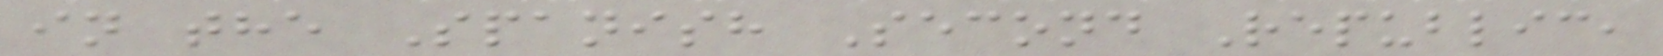in the Spanish Second Republic,
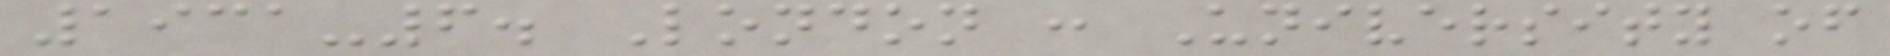1931-6. London : University of
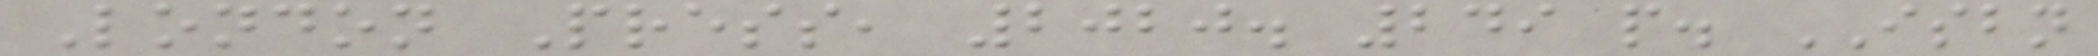London Press, 2020. 249 p. ISBN
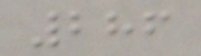286
